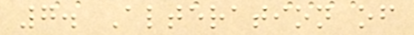7. Alteration of
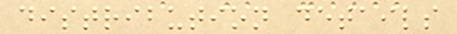distribution details
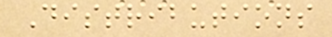Distributions
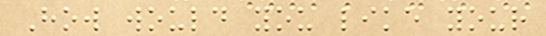How would you like your
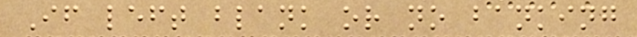If left blank or no banking
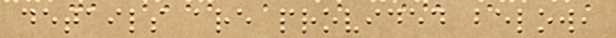details are provided below,
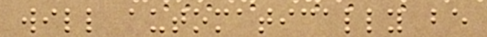will automatically be
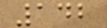142
